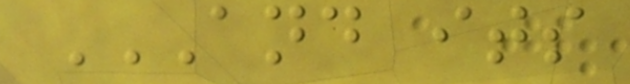AND ITS
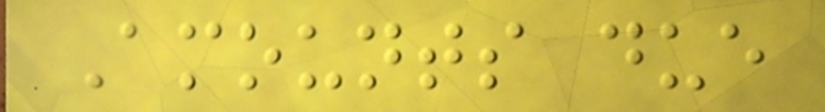Amounts due
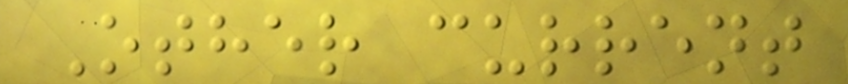Other current
